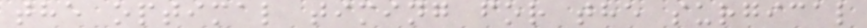the optimal timing for the surgical
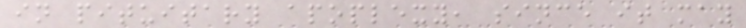in pituitary apoplexy, since it may
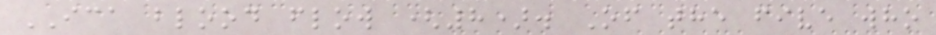ICA blood flow (8). Of the five who
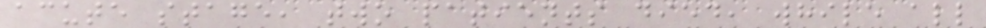acute stage, two patients died, while all
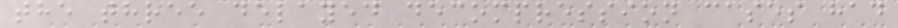the three delayed decompression cases had
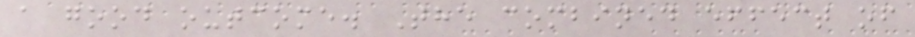a good outcome. The combined effect of
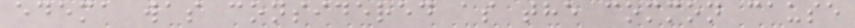edema was considered as the common cause
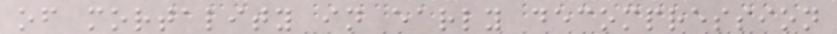of mortality in early decompression
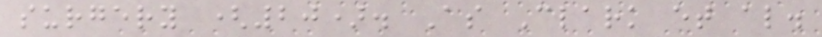surgery (20). As Clark et al.
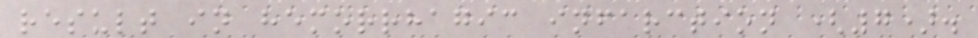result in hemorrhagic infarction (7).
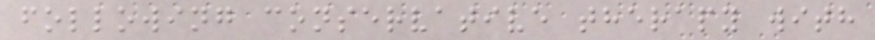following conservative therapy with
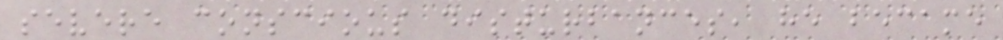severe conscious disturbances, he became
